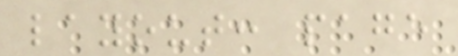layout: page
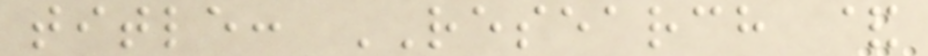title: RESEARCH &
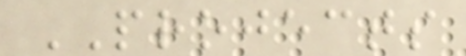PROJECTS
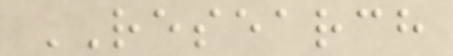RESEARCH
